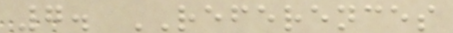7. REFERENCES
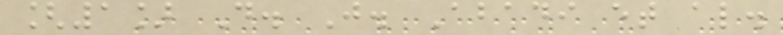[1] D. J. Abadi et al.
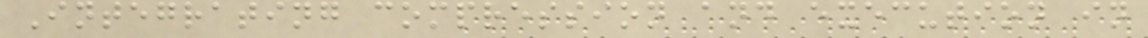Integrating compression and execution in
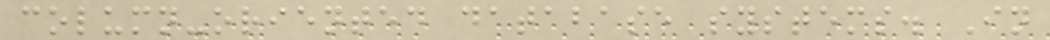column-oriented database systems. In
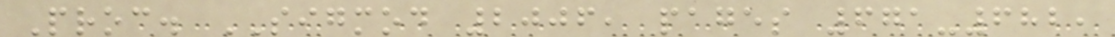Proc. SIGMOD 2006, pages 671-682,
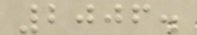2006.
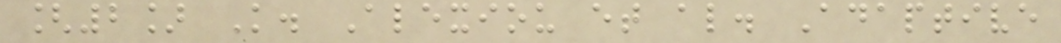[2] K. Alexiou et al. Adaptive
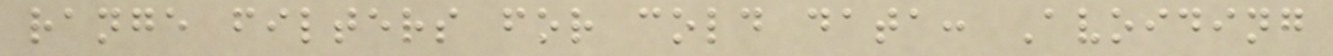range filters for cold data: Avoiding
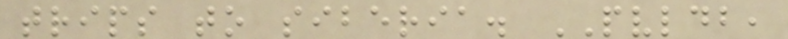trips to siberia. PVLDB,
